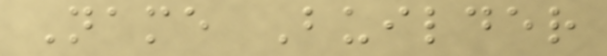Name Builder
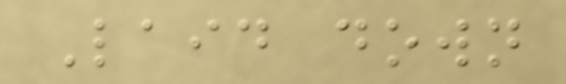Laid down
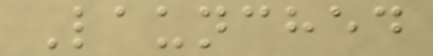Launched
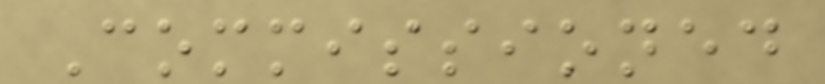Commissioned
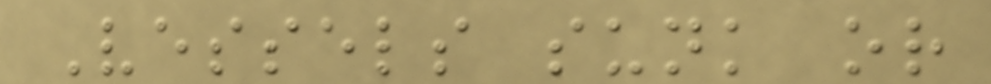Vessels sunk or
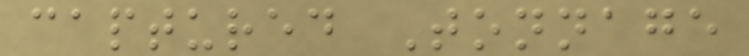captured Tonnage
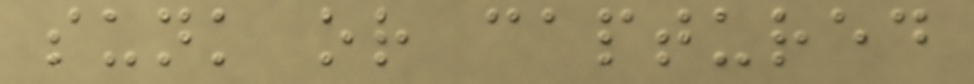sunk or captured
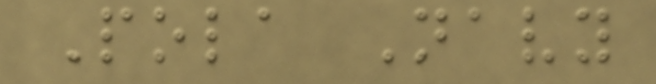Pola Navy
